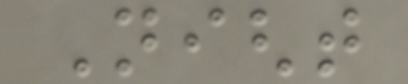Night
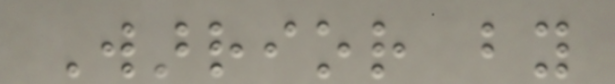Warrior by
